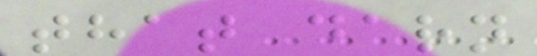that darn
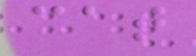cat
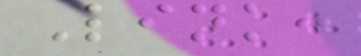Link:
